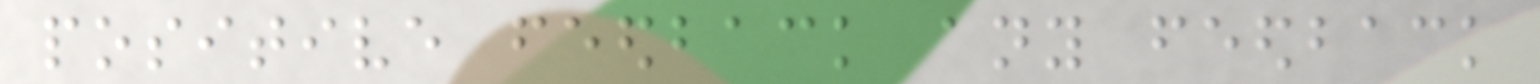positive feedback any feedback
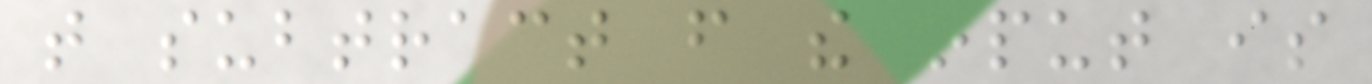that subtract from the input is
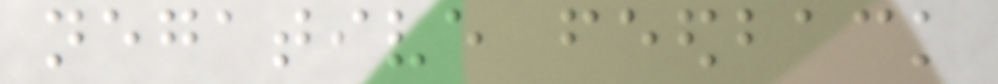negative feedback
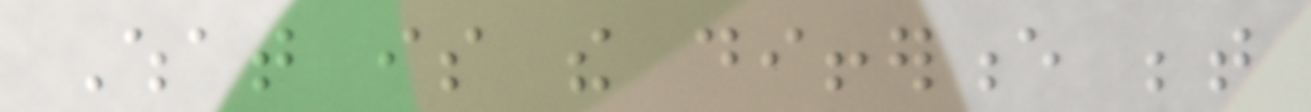What is the difference between
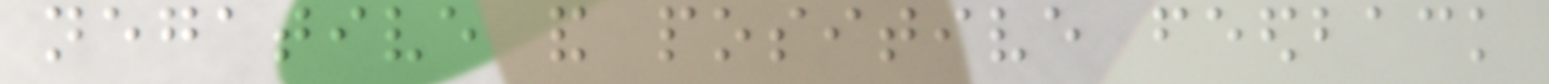negative and positive feedback
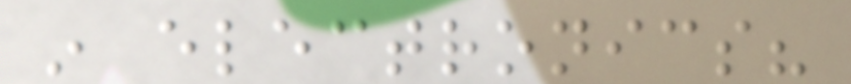in electronics?
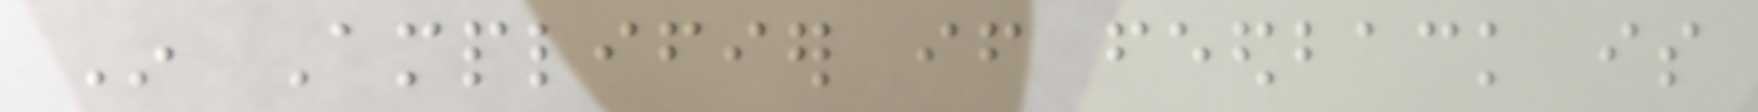In Amplifier if feedback is
